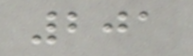201
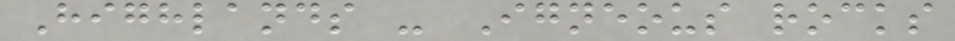Highlands - Igneous rocks
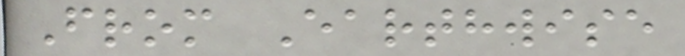From Earthwise
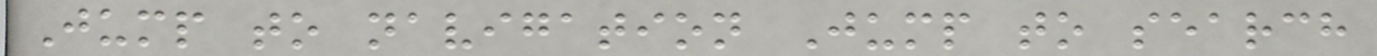Jump to navigation Jump to search
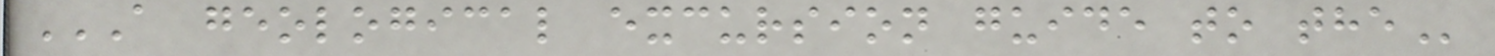A GEOLOGICAL EXCURSION GUIDE TO THE
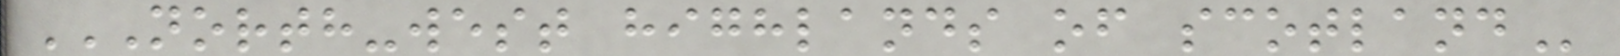NORTH-WEST HIGHLANDS OF SCOTLAND
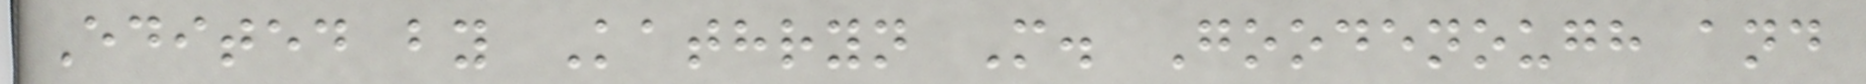Edited by Kathryn M. Goodenough and
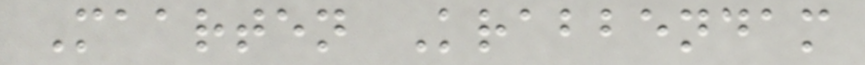Maarten Krabbendam
